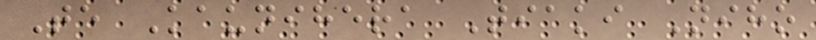Te Kaunihera Tiaki Niho
